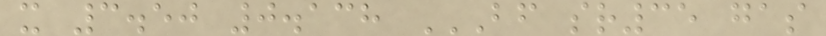x 3.50 0.138 BF SR35 GAS
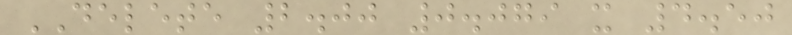DELETE 2.00 0.079 x 4.50
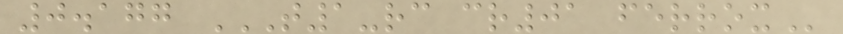0.177 T1-RC CR01 FERROX
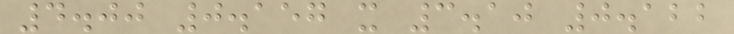4.00 0.157 x 3.10 0.122
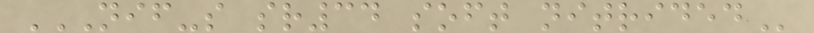NIF-S SR34 SOFT NITRIDED
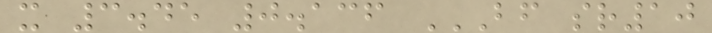x 3.45 0.136 BF SR10
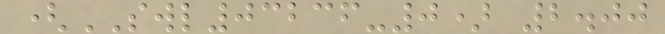(SWL03236-0) 2.00
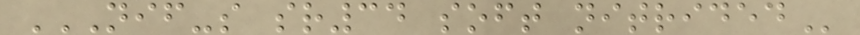NIF-S SR34 SOFT NITRIDED
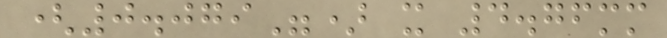(0.079") x 4.76mm
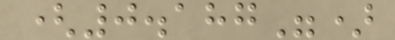(0.187")
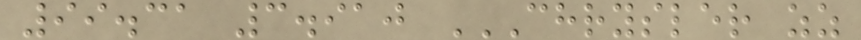99.31 3.910 CHRYSLER ZZ
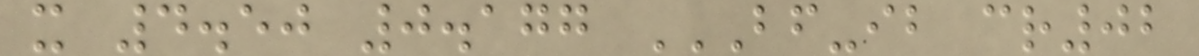x 4.50 0.177 BF-IB CR02
